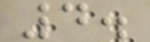4.
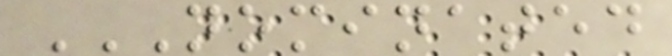NOMINATED
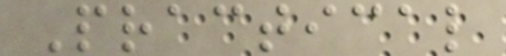Practical
